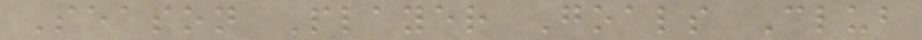Season Player Goals Club
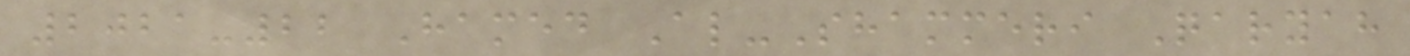2021-22 Hamed Al-Shammeri Qaryah
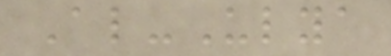Al-Ulya
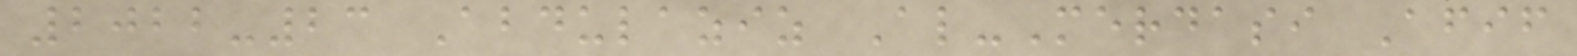2022-23 Abdulaziz Al-Merdasi Afif
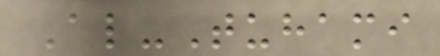Al-Tuhami
